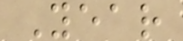Year
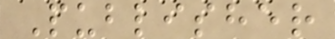Publisher
